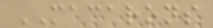MACARONS
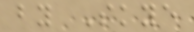by Skye
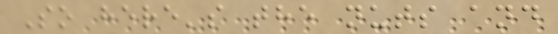So here's the nuts and
